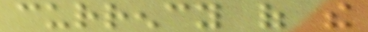currency of the
